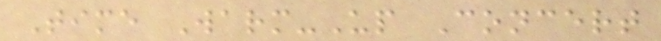Time Warm-Up Concert
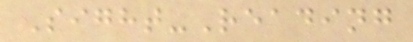Sight-Reading
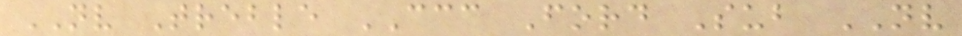NV Treble CCC Ford Sub NV
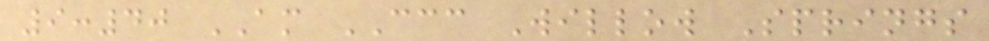9:40 AM CCC Willow Springs
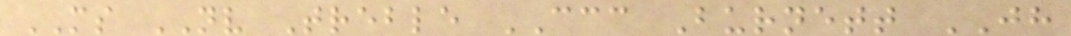MS NV Treble CCC Burnett JH
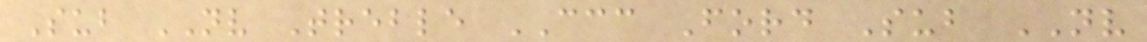Sub NV Treble CCC Ford Sub NV
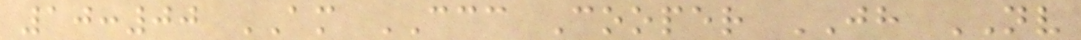10:00 AM CCC Cooper JH NV
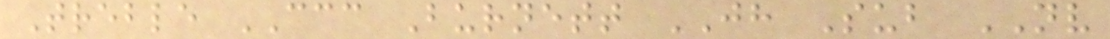Treble CCC Burnett JH Sub NV
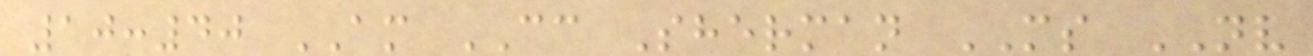10:40 AM CC Sherman MS NV
